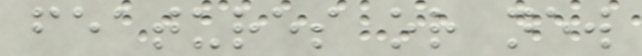features or new
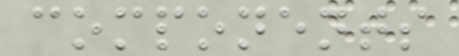components
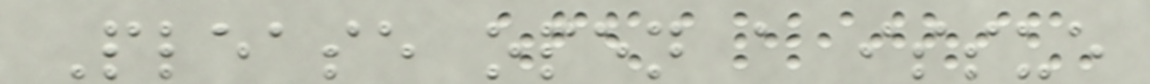Please open a issue
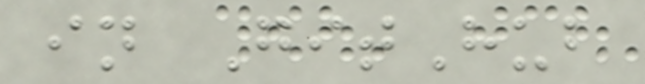in GitHub
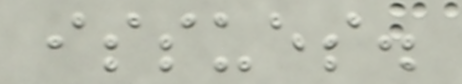issues.
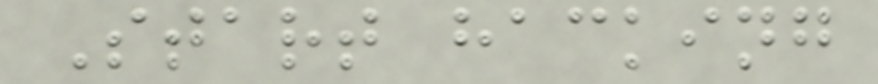Start hacking
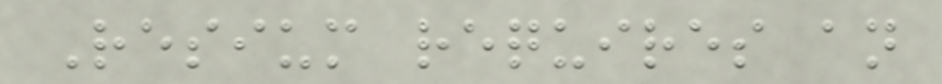Resium requires an
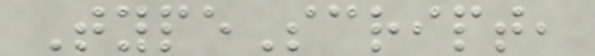TypeScript,
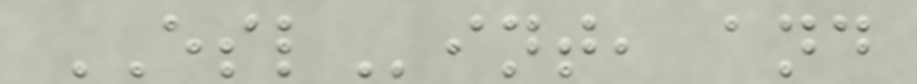ESLint, and
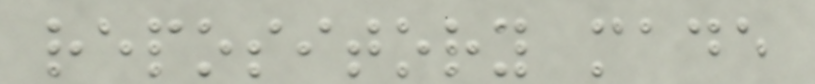repository made
